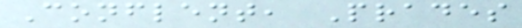Conflent, Prades
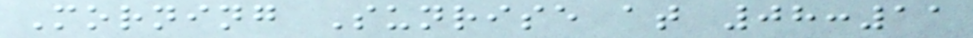Morning Sunrise at 08:11
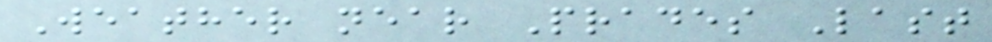Weather near Prades Last
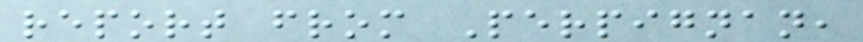report from Perpignan,
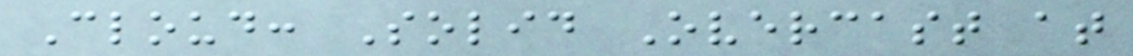Cloud: Solid Overcast at
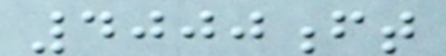4000ft
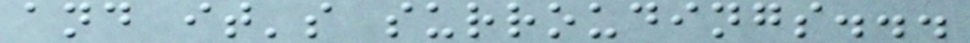and it's surroudings...
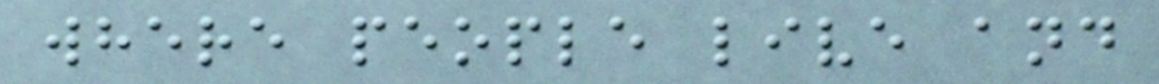where people live and
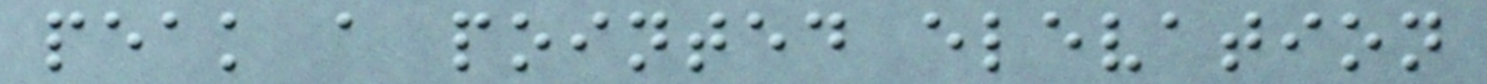peak a pointed elevation
